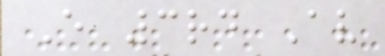E 3rd Av
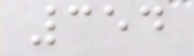354
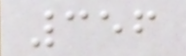356
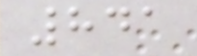841
